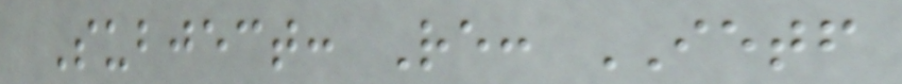Subject: Re: IETF
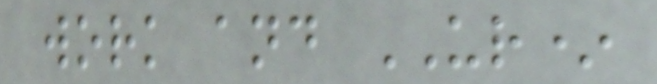work and UR*
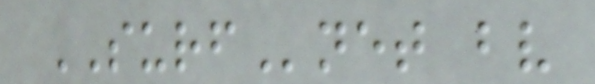SURFnet bv
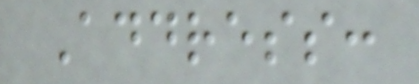Address:
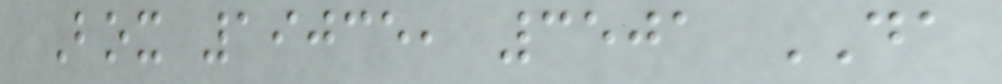Box 19035, 3501 DA
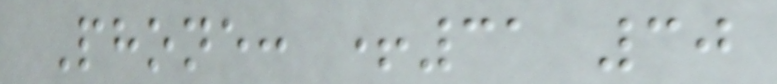Phone: +31 30
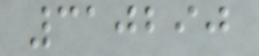310290
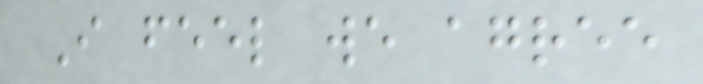I feel we agree
